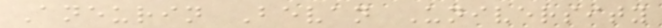Aneurin Bevan University
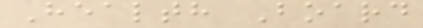Health Board
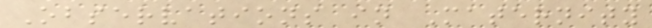Observations in Maternity
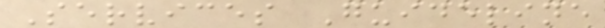Services Guideline
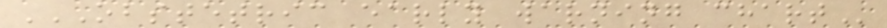OBSTETRIC EARLY WARNING CHART
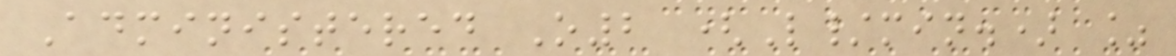Administered O2 (L/min.) %
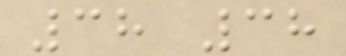38 38
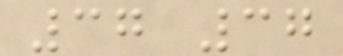37 37
